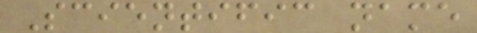Scientific name
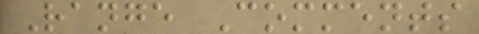Range Comments
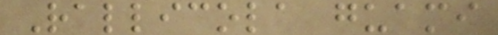Rallicola guami
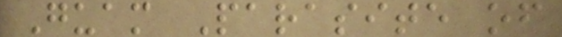Guam Parasite of
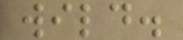wild.
